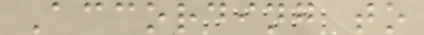According to
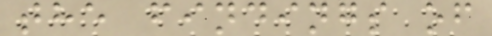the findings of
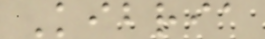Kibria
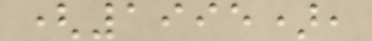(1995),
